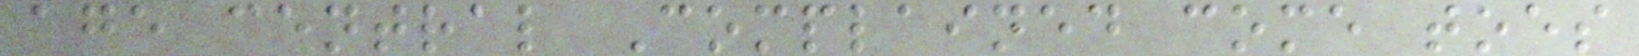age central Complained come toes
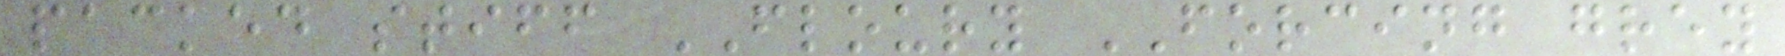packed stiff FLOURY FORCING grey
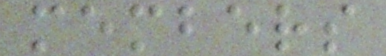members
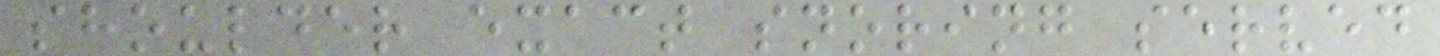shoulder exact snoring served
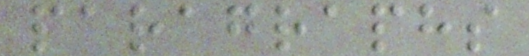paragraphs
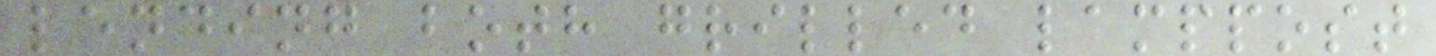lending both grilled lamppost
